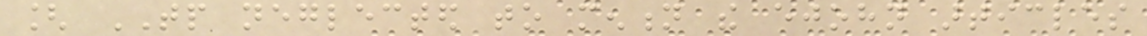[ TP neglected to mention the ejohn articles
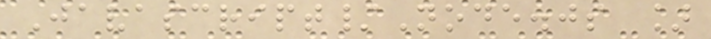Javascript/Node.js ]
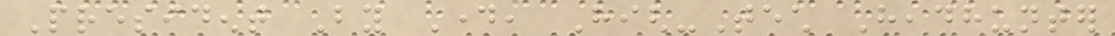President By Day, High-Tech Headhunter
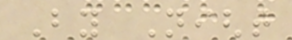By Night
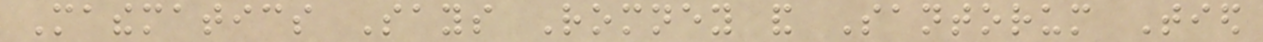Mathematics Says Romney and Santorum Tied
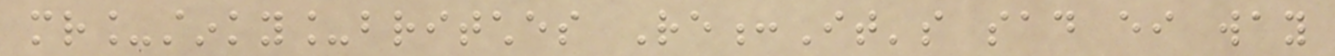mr_stinky_britches Re:It's sad either way
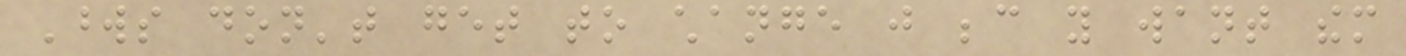Words don't get to change just because you want them
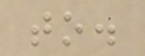to.
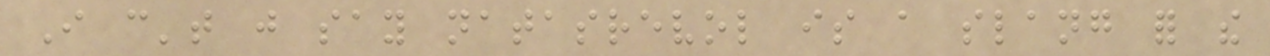I can't just say natasrevol is a slang for the
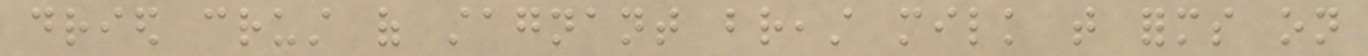dried crust of stagnant breast milk that forms on
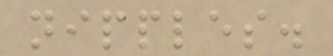nipples.
